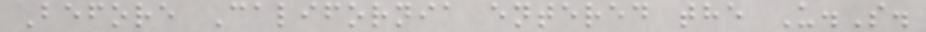Before California entered the U.S.
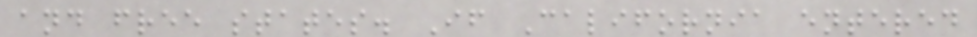and free states. If California entered
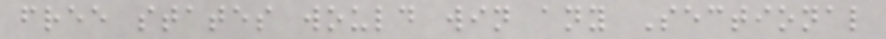free states would win any Sectional
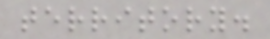territory.
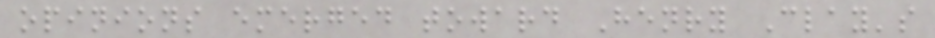opinions emerged toward Henry Clay's
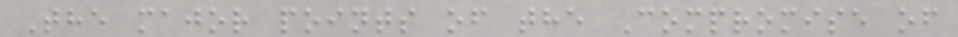The major points of the Compromise of
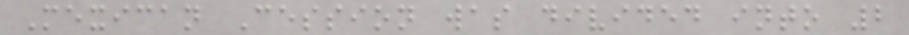Mexican Cession was divided into 2
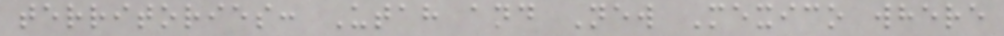territories: Utah and New Mexico where
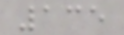135
